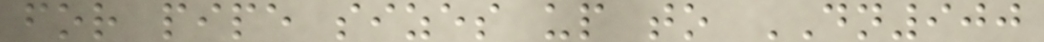for pipe sizes up to DN900
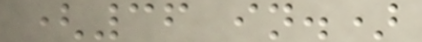(36 in.)
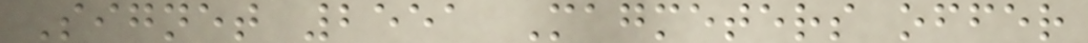Signet 2551 Magmeters offer
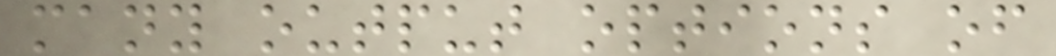many output options of
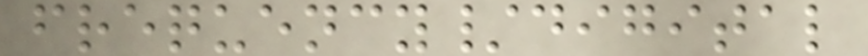frequency/digital
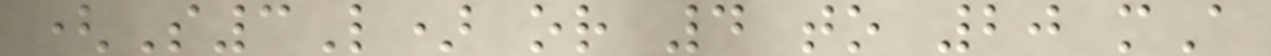(S3L) or 4 to 20 mA
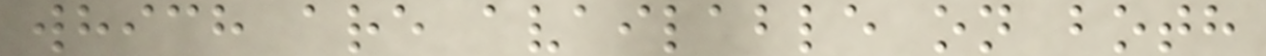which are available on both
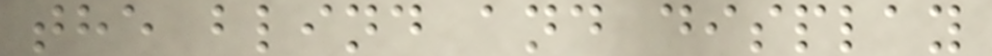the blind and display
